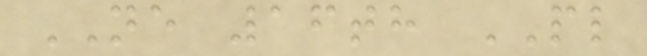NE 16th PL
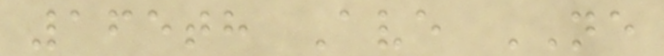165th Ave NE
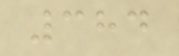384
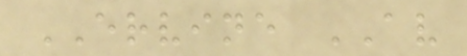ERVINE AV
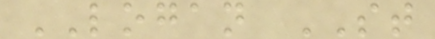LOGAN ST
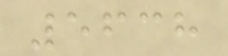5638
